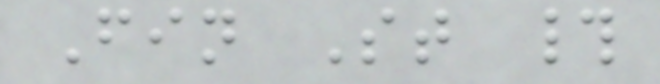Fin St #
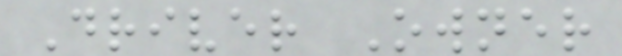Driver Owner
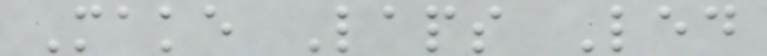Make Laps Led
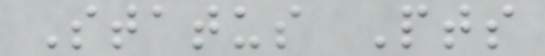Status Pts
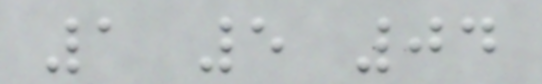1 5 04
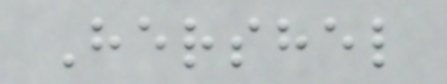Hershel
